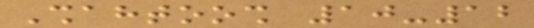Shahtoosh 10-12
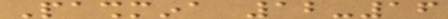Pashmina 12-16
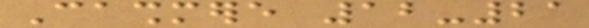Cashmere 12-21
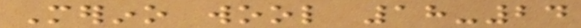Merino wool 18-24
